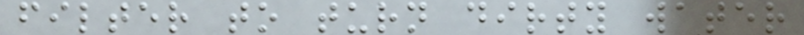filter to turn dirty water
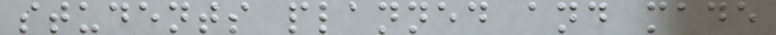students planned and made
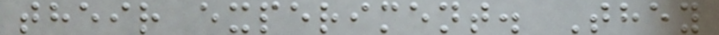their experiment. They
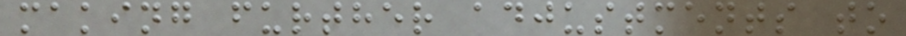making further adjustments to
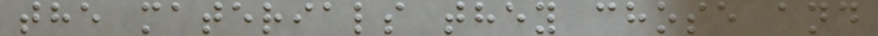the materials they chose and
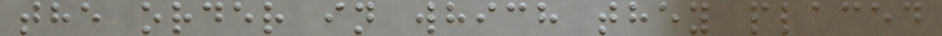the order in which they placed
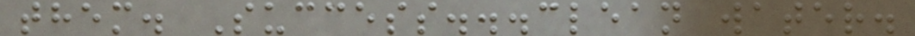them. Success...clean water.
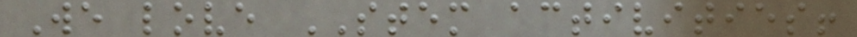We love STEM activities!
